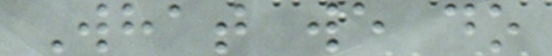What we do
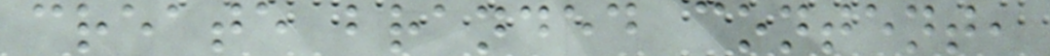create branded content,
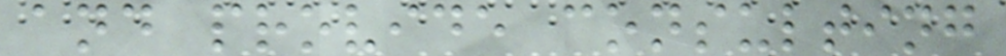and provide consulting
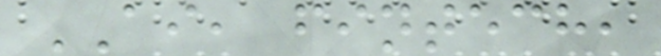AI, fintech,
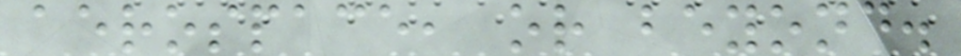aerospace, or beyond.
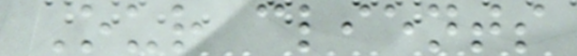Our clients
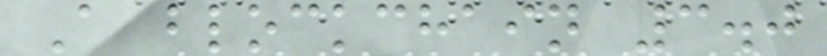A blockchain 3.0
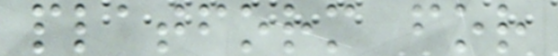platform for
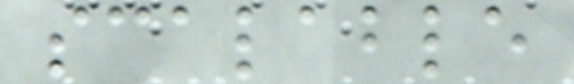scalable
